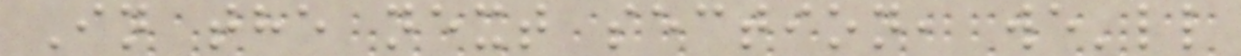In the next section, we'll
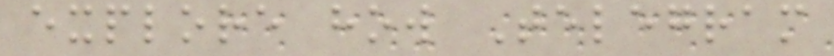explore how Telegram
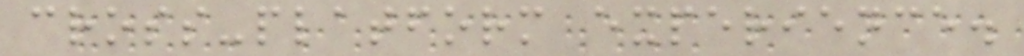cross-platform experience.
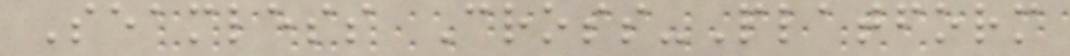Seamless Cross-Platform
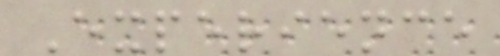Experience
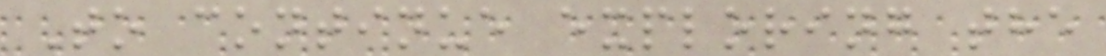To continue exploring the
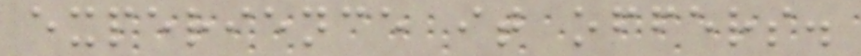experience it offers.
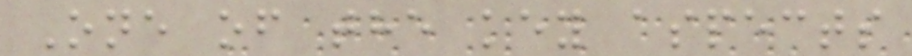One of the key aspects
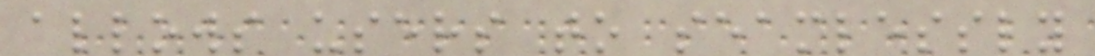allows users to seamlessly
